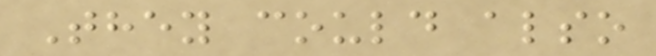They could also
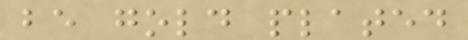be gold plated
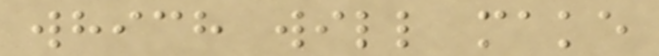which will make
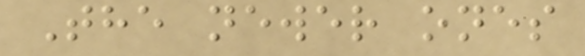The newer ones
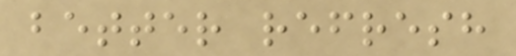better refresh
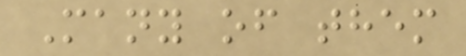Many of them
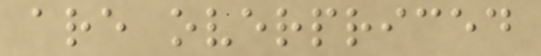are overpriced
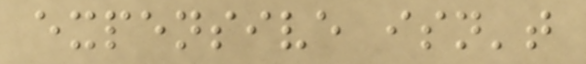expensive isn't
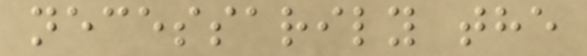necessarily the
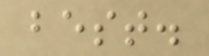best.
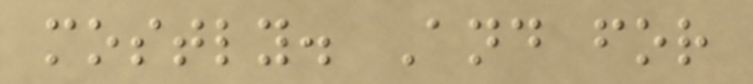mostly. And for
